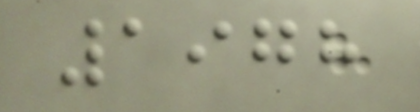1978
